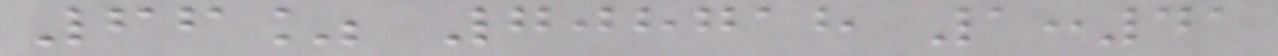66% 708718 1:41
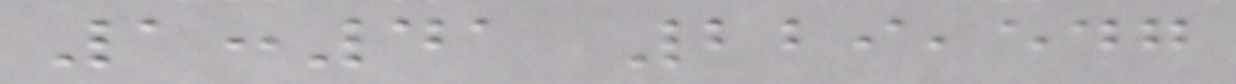1:41 229,547
